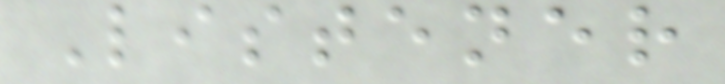Listener
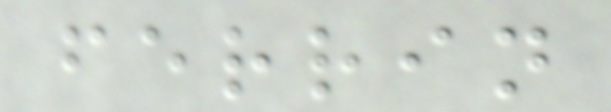ferrin
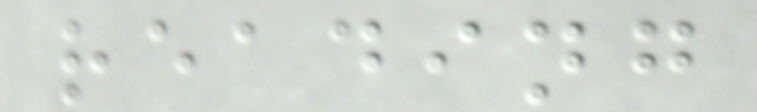reading
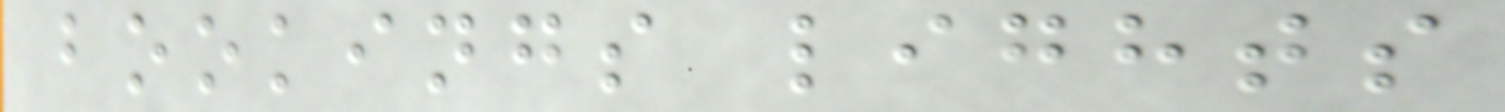bookings lights
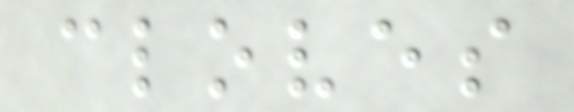cloves
